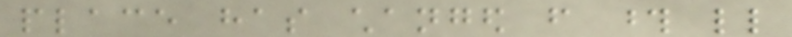place has changed from those little
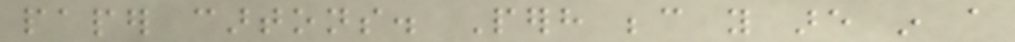paper cartons. Perhaps because you are in a
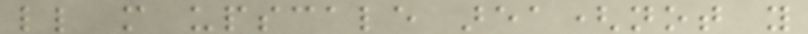little more upscale area(not you
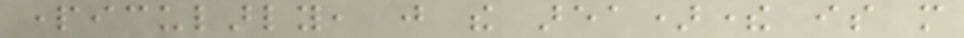particularly, just the area)there is more
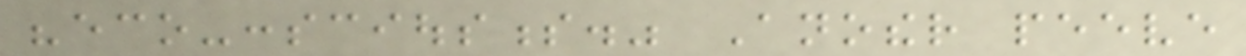"eco-consciousness." Another peeve
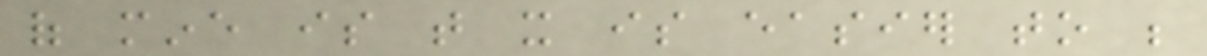of mine is that it is easier to be
